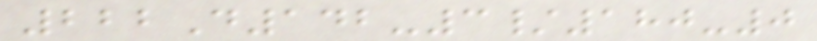222D142-3/180-0
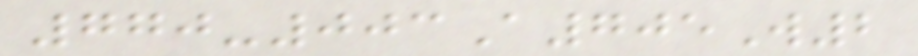770-003A705W2
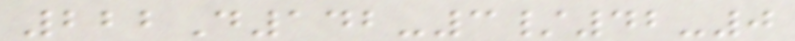222D142-3/42-0
